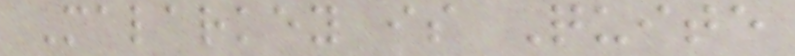Malarkey is Quite
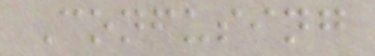Confusing
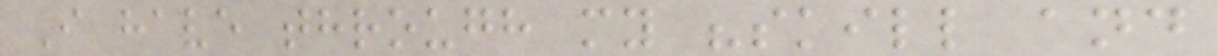I have through my "skill and
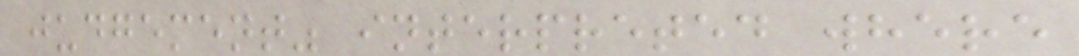judgement" interpreted where
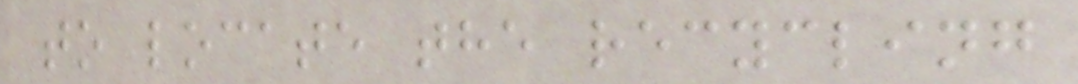to locate the recycling
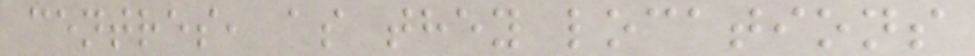centres, as they locations
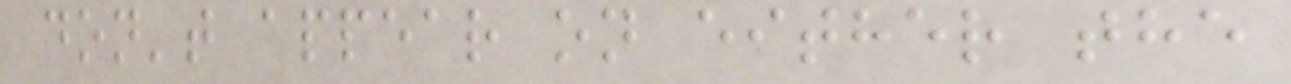don't appear on either the
